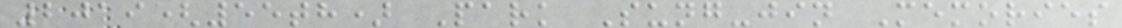2019(55th) Park Sung-jin Memories
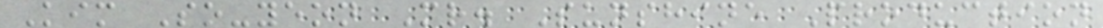Kim So-yeon Mr. Sunshine Production
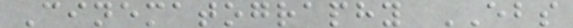Cinematography EBS
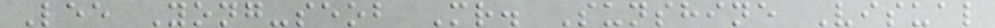Lee Yong-seob Mr. Sunshine Visual
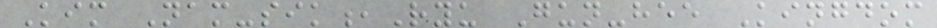Kim Nam-sik,Ryu Gun-hee Kingdom
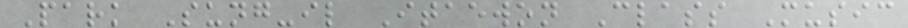Park Sung-il Itaewon Class Music
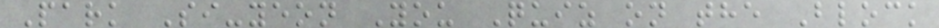Park Si-yeon You Quiz on the Block
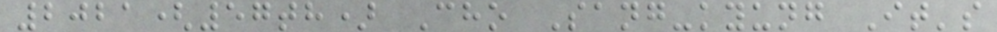2021(57th) Cho Sang-kyung It's
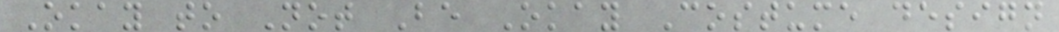Okay to Not Be Okay Costume design
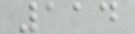114
